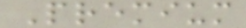Premium
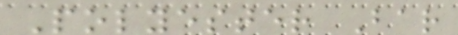Polyester Bar
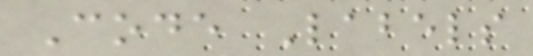Code Labels
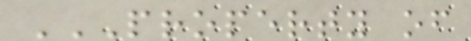PROPERTY OF
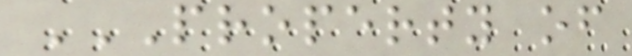PROPERTY OF
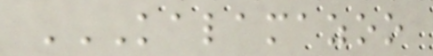KALAMAZOO
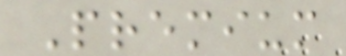Premium
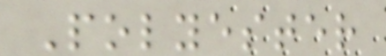Polyester
